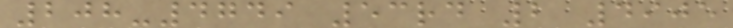208-4749 53rd 2 4905
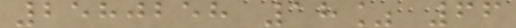2580258 18% 66
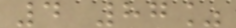4 87%
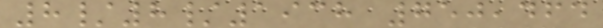8/8/1938 750,464
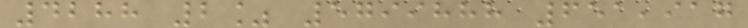4288 2% 5799888 651,917
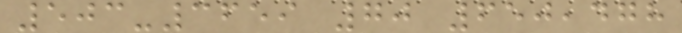503-3659 70 650,478
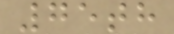75th
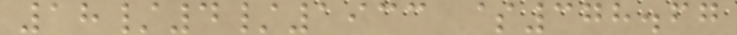18/4/1933 $378.67
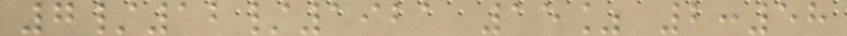7/12/1921 15% 2:58
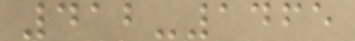412-1465
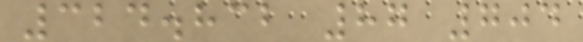324.832 87 704
